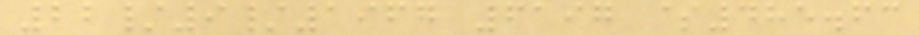22/9/1967 6197 $485.63
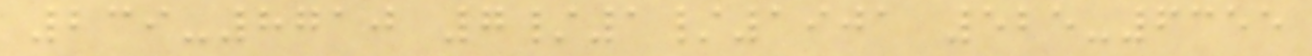239-8710 7/1/1901 525-6355
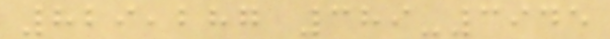829,287 389-3945
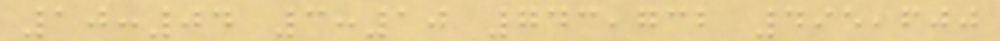10:04 3:10 743,732 495,600
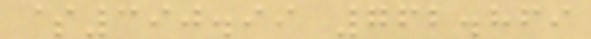$390.99 762.869
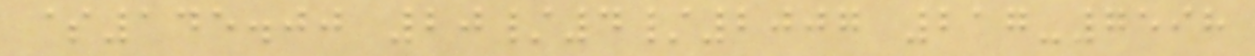$145.00 20/4/2007 217-7598
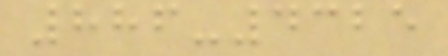886-4325
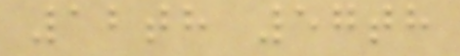12th 57th
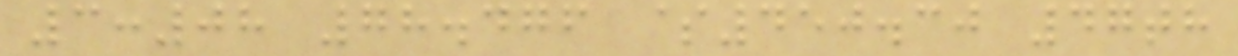3:08 78.476 $450.30 47th
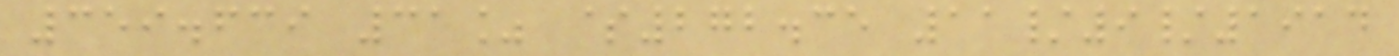359.639 31% $272.35 11/9/1914
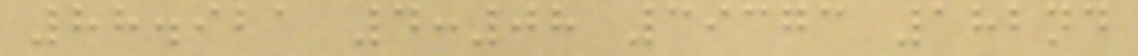88.921 4:08 39373 182nd
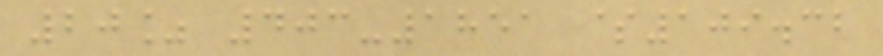20% 403-1851 $109.32
